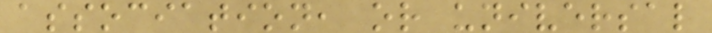association, or universal
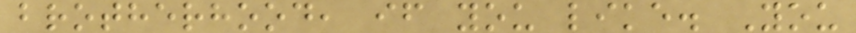brotherhood, if you like. You
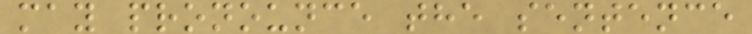may pronounce the sentence
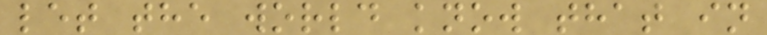let the world know that in
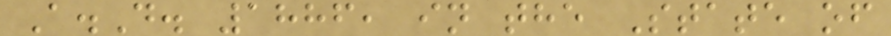A.D. 1886, in the State of
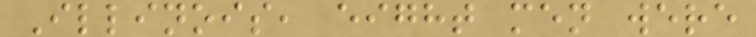Illinois, eight men were
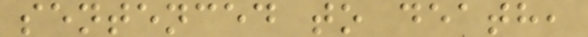sentenced to death,
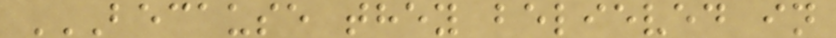BECAUSE THEY BELIEVED IN
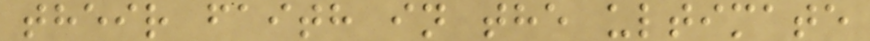their faith in the ultimate
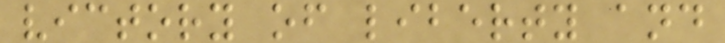victory of liberty and
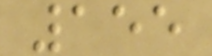155
